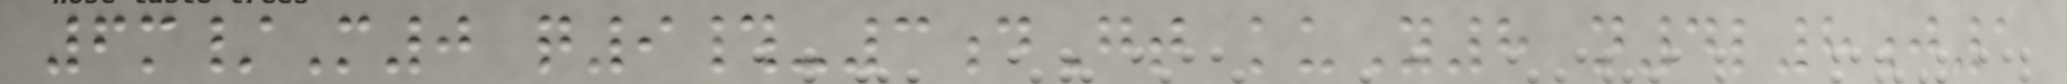6m/M0 q9#-3dGt kuY8 n4l8j1
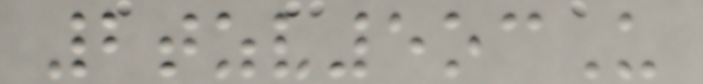2tzv5ocU
